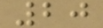20
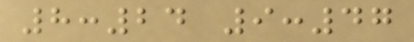8:24 9:47
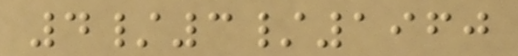4/3/1960
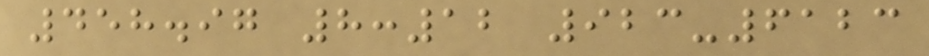458.97 8:12 923-6123
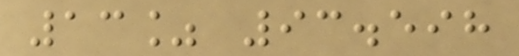13% 93.598
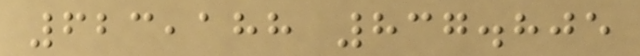623,188 837.805
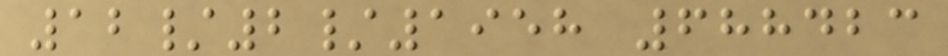12/2/1958 688423
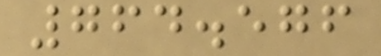764.576
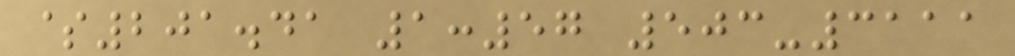$201.41 1:57 503-3111
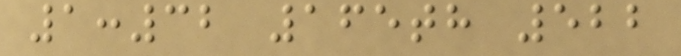1:32 165th 522
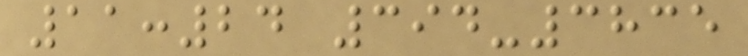11:24 394-3835
